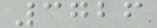3726
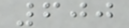600
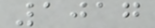1017
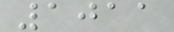1011
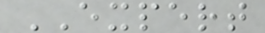EXPERT
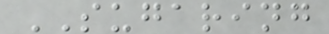SUGARING
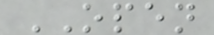OPEN
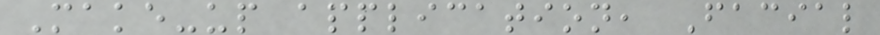Make-up application, Facial
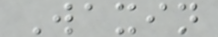Waxin
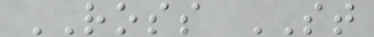ROSS ST
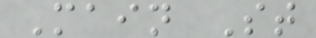Main St
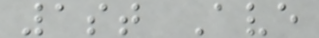1st Ave
